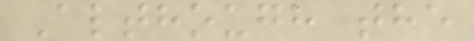Although the
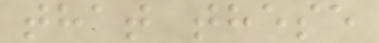that these
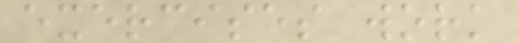exercises work
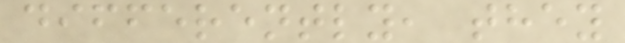differently, they
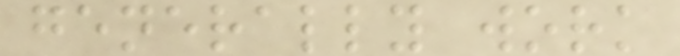generally work
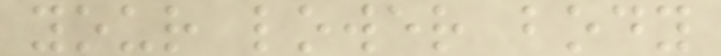your lower body
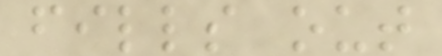fills out
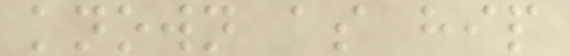known as hip
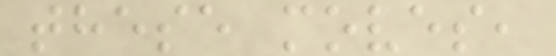these moves,
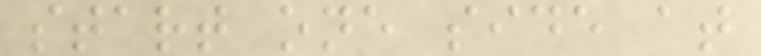start one side at
